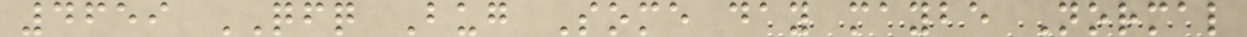4659 QFQ Bug Some day maybe Normal
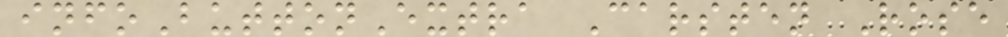infoButtonExtra Carsten Rose
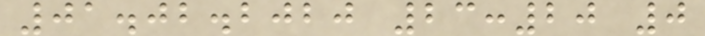01.02.2020 23:20 0
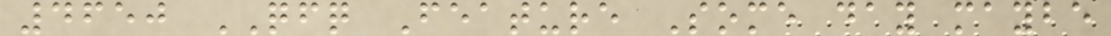4650 QFQ Feature Some day maybe
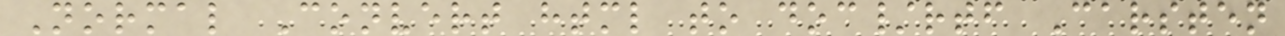Normal Convert html to doc/rtf Carsten
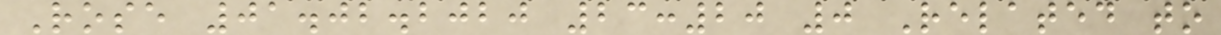Rose 01.02.2020 23:20 0 Related to
